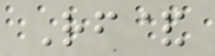Rf&
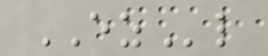EZl
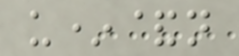u*&n
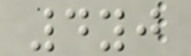4yj
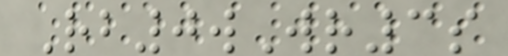Rb0wWr3s
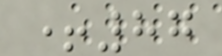+87
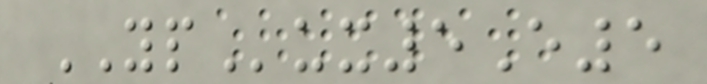YPux5E5
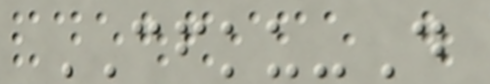CFKU-D
